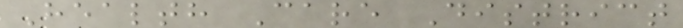Health Care District
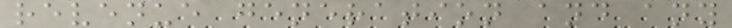revenue generation and any
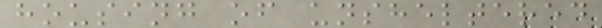housing of unsheltered
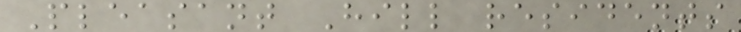Pleasant Hill residents
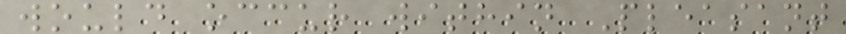would occur within Pleasant
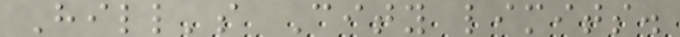Hill's City limits.
